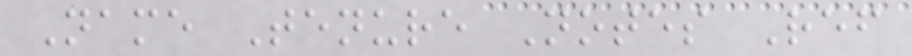Name Tenure Notes Ref
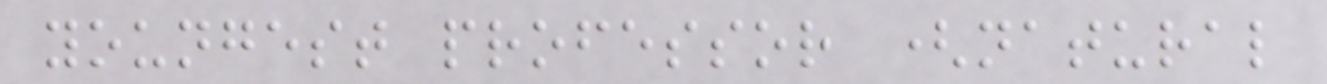youngest professor (natural
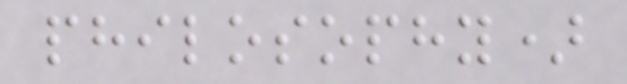philosophy)
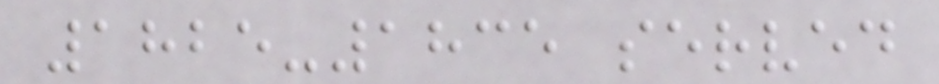1825-1835 served
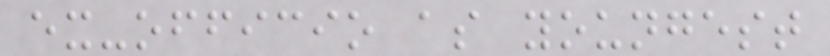ex-officio as youngest
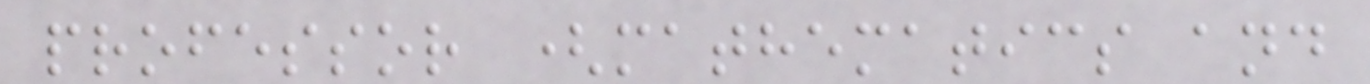professor (mathematics and
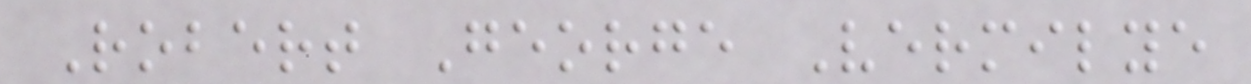Robert George Vermilye
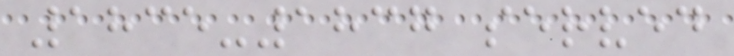1835-1837 served
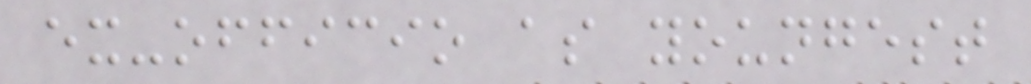ex-officio as youngest
